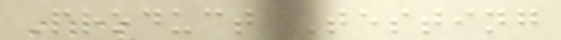Product Testing
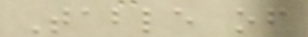Table of
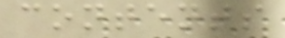contents
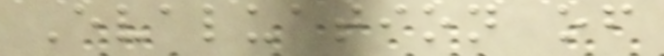Evaluation of
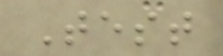Test
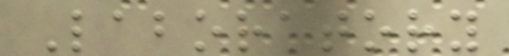Laboratory
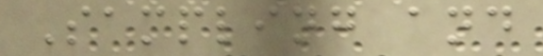Sampling and
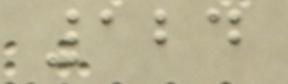124
